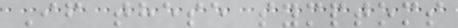If these symptoms
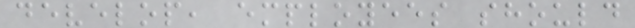develop, employees should
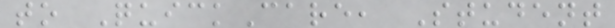to QuickCare, Student
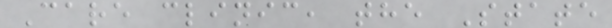Care clinic, the State
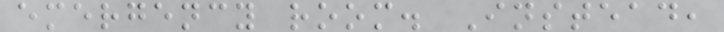emergency room. Instead,
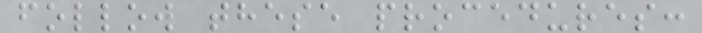follow these procedures:
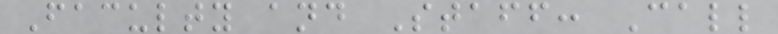Faculty and Staff: Call
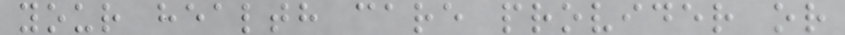your health care provider or
